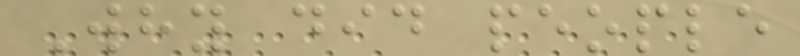Why did people
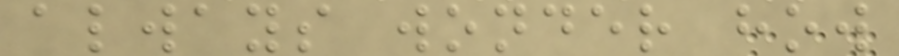always wonder how
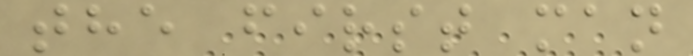the first man
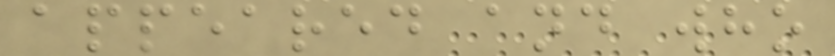appeared and who
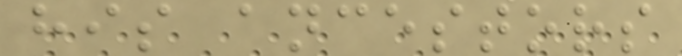his ancestors
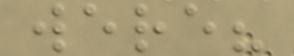were?
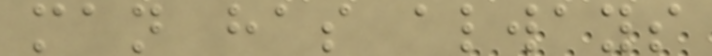man has always
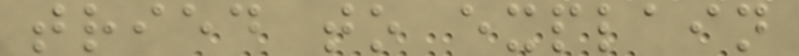tried to explain
